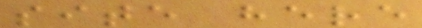site here
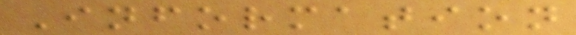Information
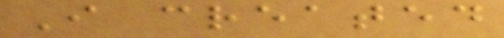I created
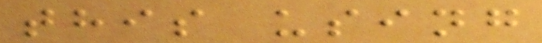this using
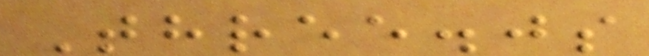Three.js
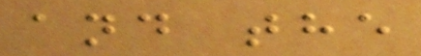and the
